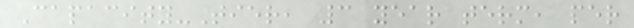Capacity-Tier, 3 year term, per
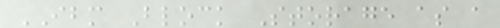IBM Block Storage as a
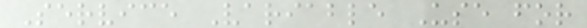Service Variable Use for
